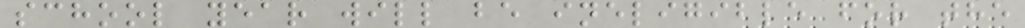school year will be ineligible for the
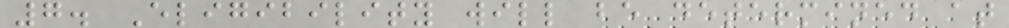7. Eligibility will be determined at
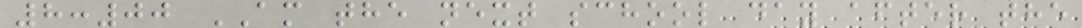8:00 AM the next school day after the
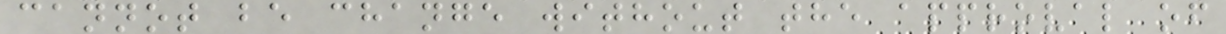cannot be change without the approval of
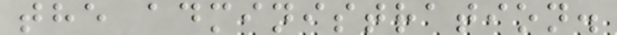the administration.
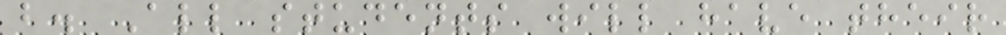b. All students will have their
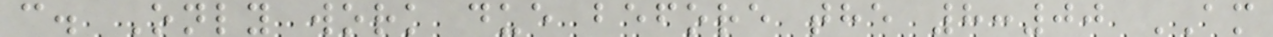c. Only work due before the 8:00 AM
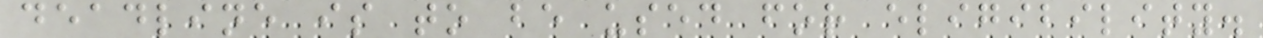deadline is to be used for eligibility.
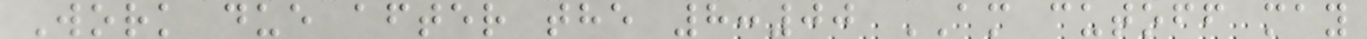Work due after the 8:00 AM cutoff may
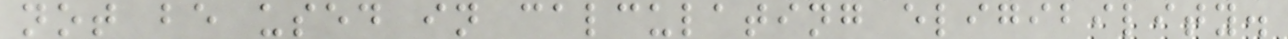not be used in calculating eligibility.
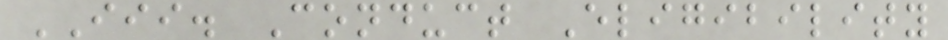III. Conduct Eligibility
